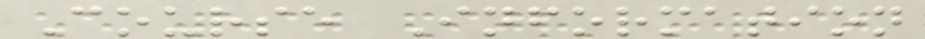Course Information
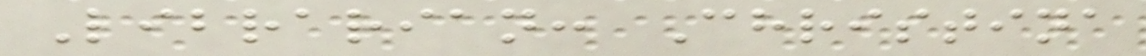Librarian: Christina
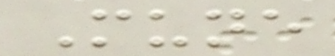Mune
